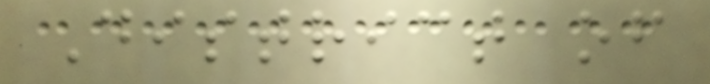District of
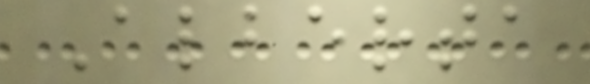Alberta
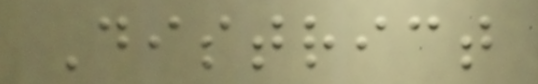District
